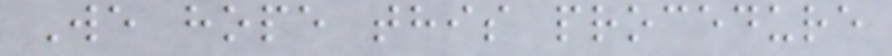We hope this procedure
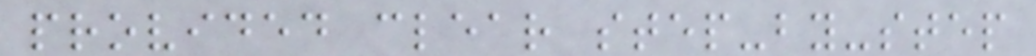provided clear step-by-step
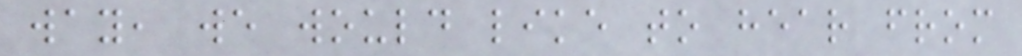way, we would like to hear from
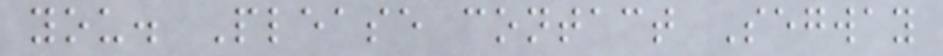you. Please contact Segway
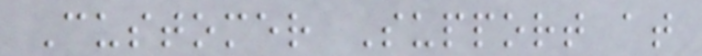Customer Support at
